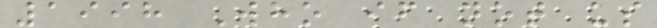1998 Who if not us
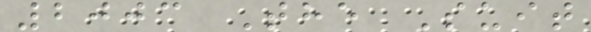2003 The Suit
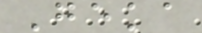Geka
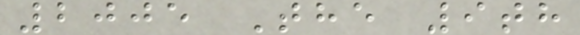2005 The 9th
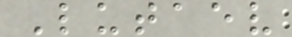Lutaev
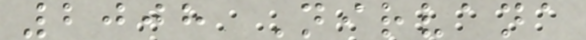2008 Nirvana
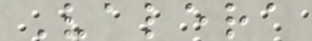Valera
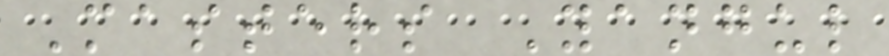Masters Yangul
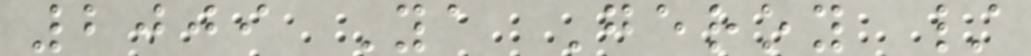2009 Ya Geroy /
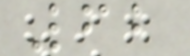62
